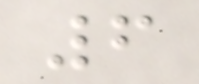6
